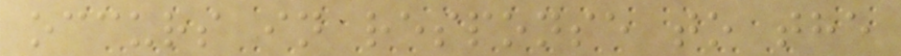occurs in response to the
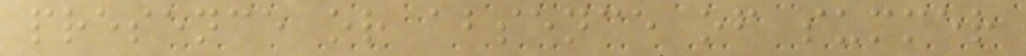presence or absence of summer
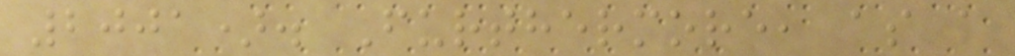2001). Furthermore, as a
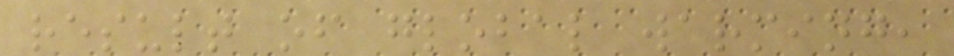result of global warming,
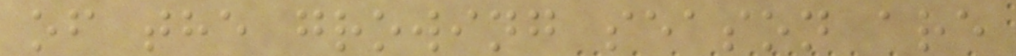of the growing season are
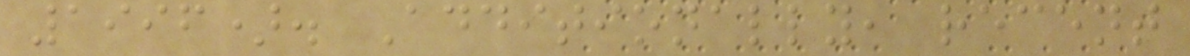1996). Additionally, recent
